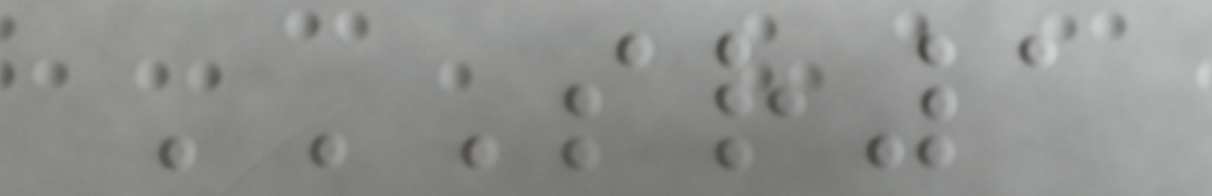SR1
